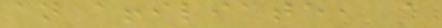an affiliate, a
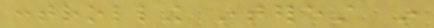controlling interest in
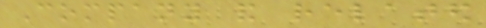Company and related
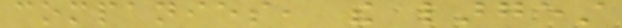companies, the largest
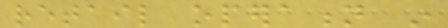retail operation in
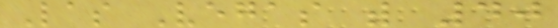Las Vegas with 40
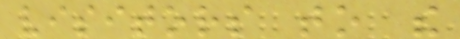visitors to the
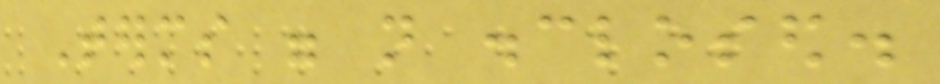Terms were not disclosed.
